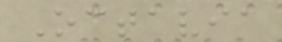Octavia
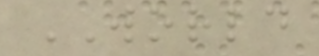WORLD
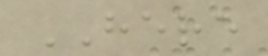HERE
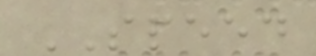SPEED
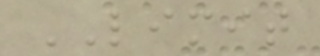LIMIT
